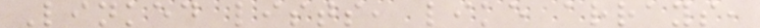Linked lists, like arrays,
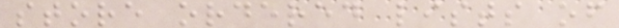store ordered lists of
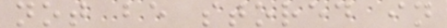not be stored in
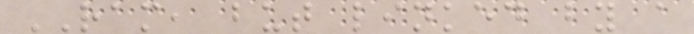RAM, but linked by a
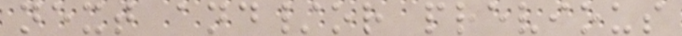next and/or previous
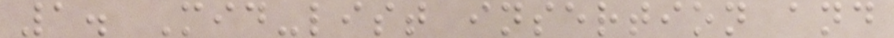1. Mid-list insertion and
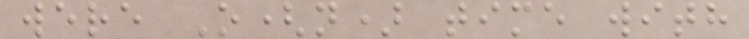were O(n) time with
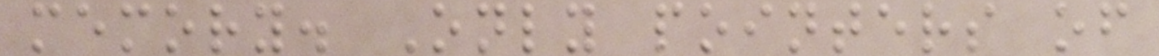memory. Only pointers of
